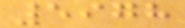5978
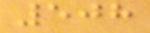508
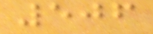506
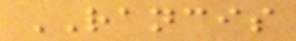RANCIS
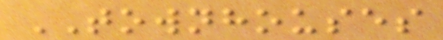TOWNHOUSES
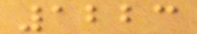1223
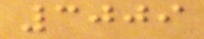3009
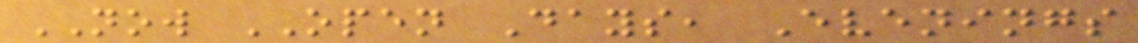NOW OPEN Days, Evenings
